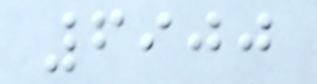6900
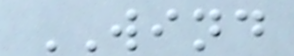WIND
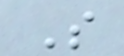S
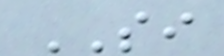SI
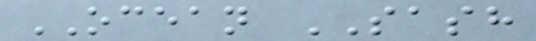OCEAN SASH
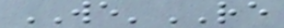WE'RE
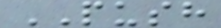PUSH
